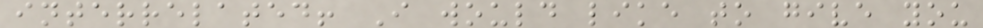interrelated! I would like to give you
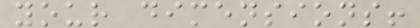your dimensions!
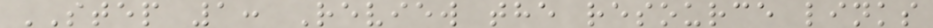STEP 1: Review the resource links
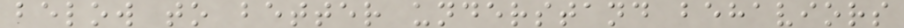below to better understand behaviors
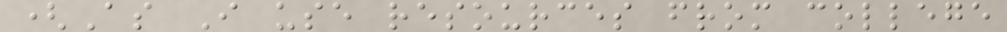(As I use resources from college
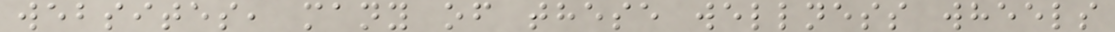websites, many of these wellness wheels
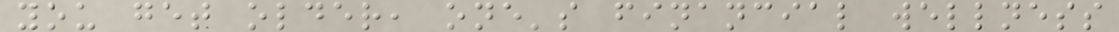you get older, one's financial wellness
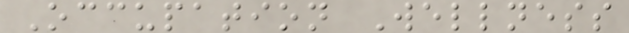Occupation Wellness
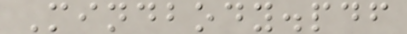Mindbody.pdf
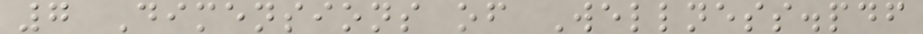7 Dimensions of Wellness.pdf
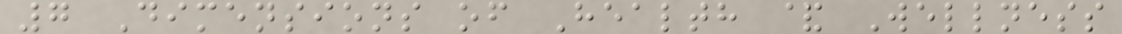7 Dimensions of Health & Wellness
